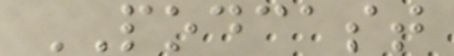PODCAST
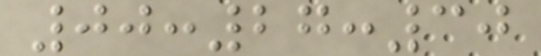00:27:30
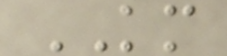KM
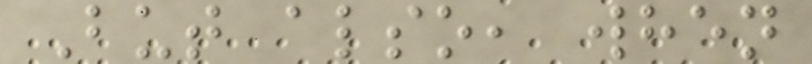But also, when
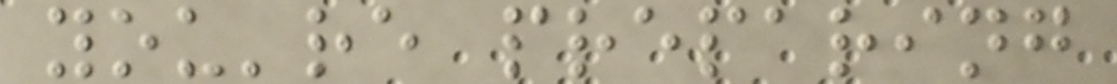you're preparing
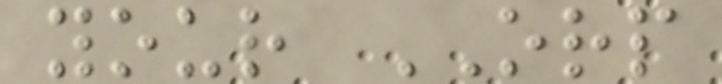your ORP
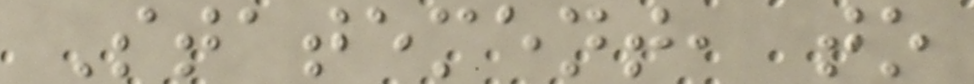Statement, to
